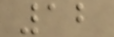12
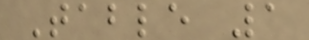Table 1
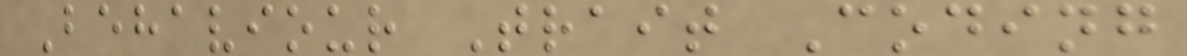Behaviour Trait Coding
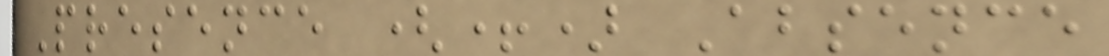Presence (+) Absence
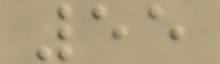55
